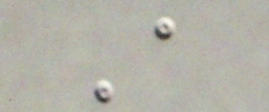A
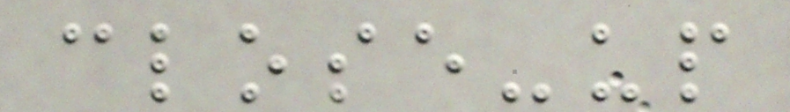close-up
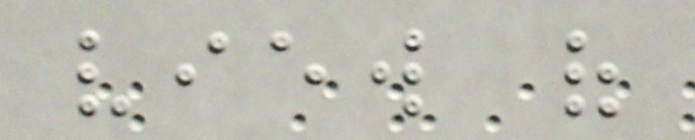view of
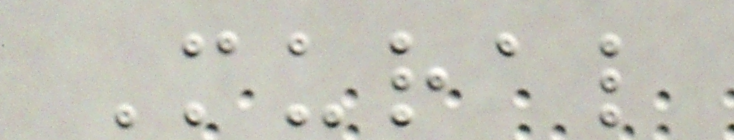Mural
